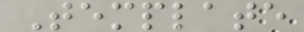Template
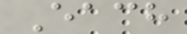Each
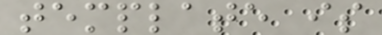template is
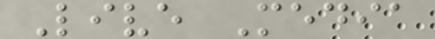Live Media
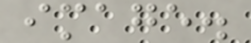image.
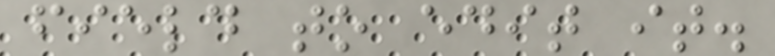field to edit it.
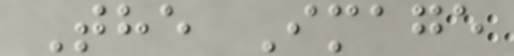The Image
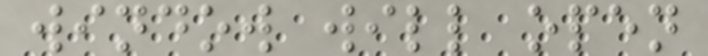window will open
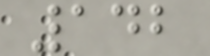142
